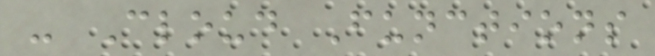- Cloud Functions
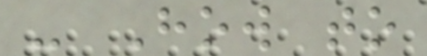- How to
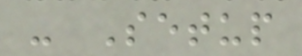- Setup
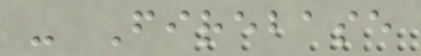- Firebase
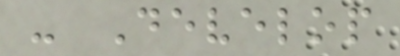- Develop
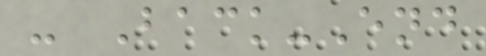- Back-End
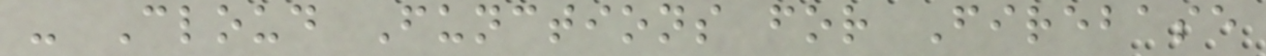- Cloud Functions for Firebase
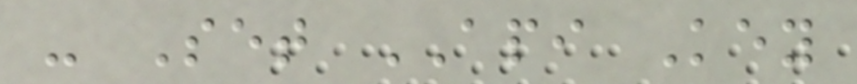- Set API Key
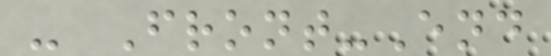- Front-End
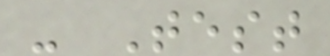- Test
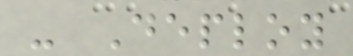- Deploy
